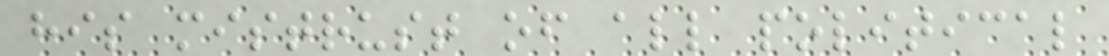his mistrust of all political
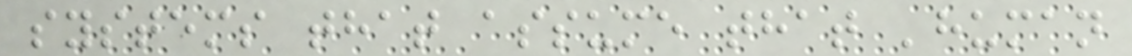systems that assume that 'human
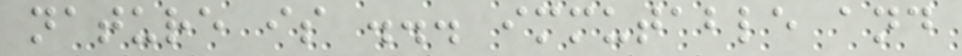nature is ... immutable and
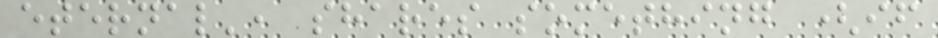eternal', shares something (if
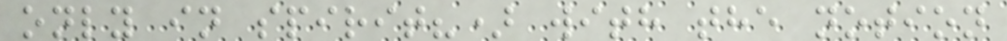only in spirit?) with the notion
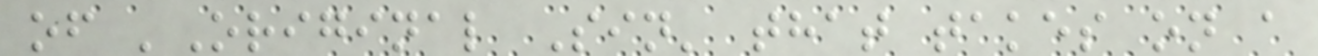of 'Original Sin' that takes on a
